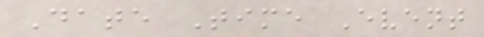Date Time Event
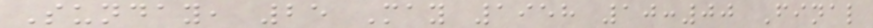Sunday, 25 May 1958 10:00 Final
